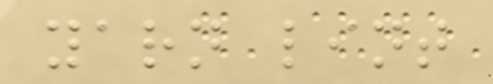yarn lint
